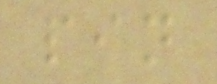pin
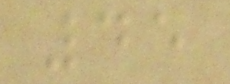45
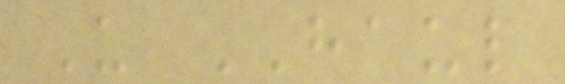U HAUL
